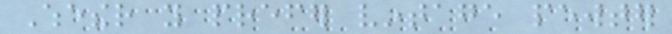Whether you prefer vintage pewter
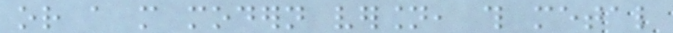or a more modern version, this metal
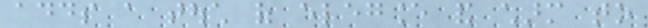adds a touch of elegance and charm to
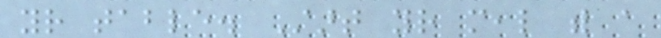your table. Start your meal with a
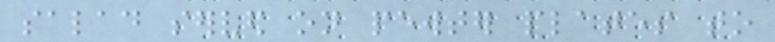salad served on pewter plates to
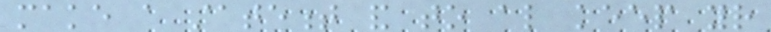make a statement and to also keep your
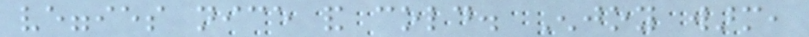veggies nice and cold. Enjoy warm,
